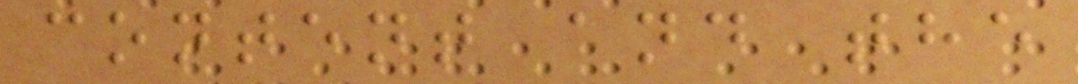content and the
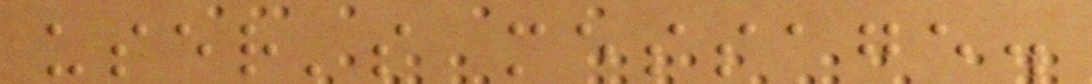user's message.
